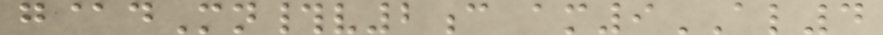g@dMn#v2c am9AL4
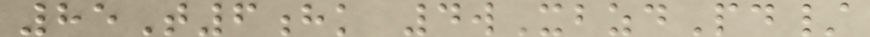85T6hk 4wXbzdPd/
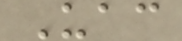Uac
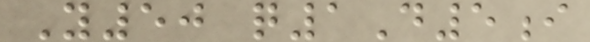Y50 q1D5i
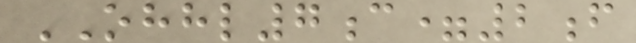OHHL7c=2f
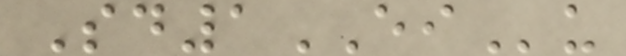Sd1EIu
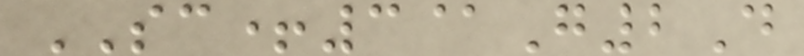SC+3@G2D
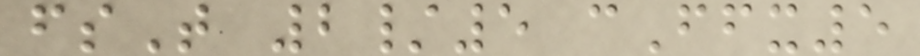fsT 2/5 cFfx5
